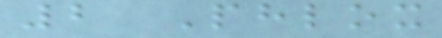2 Phlox
